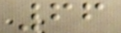66
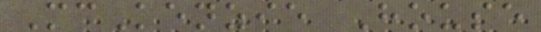McKenzie House
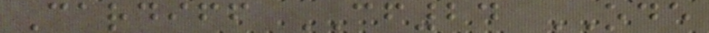Cardiff CF24 ODE
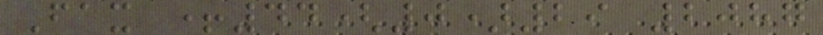Fax +44(0)29 2087
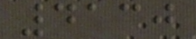4130
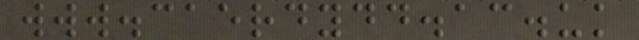www.caerdydd.ac.uk
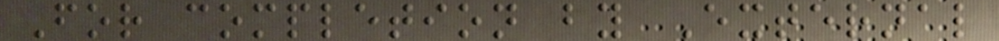For completion by External
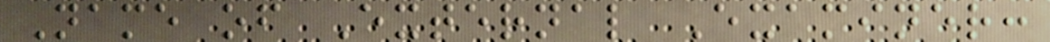Name of External Examiner:
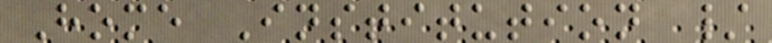Home Institution /
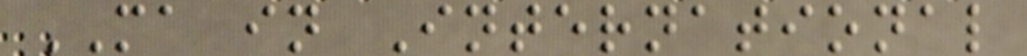MA in International
